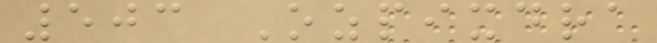503 Ozpixdra
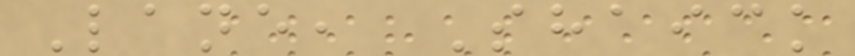Lane, Shaick
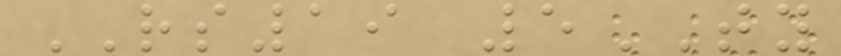RS19 5TY
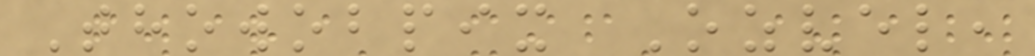Thowobpix Ozvel,
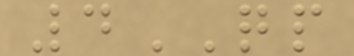4QP
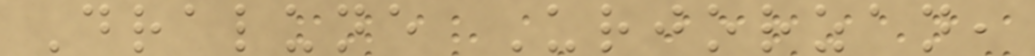Dralune Urjorzan,
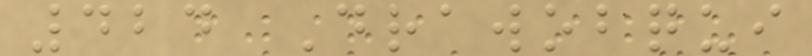424 Drawobqui
